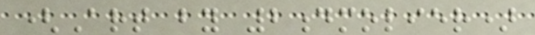(Art by 2dmolier)
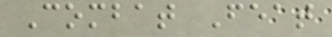Combat Feat
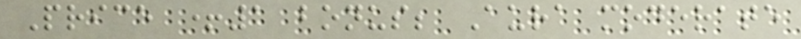Price +1 bonus; Aura moderate
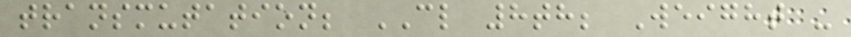transmutation; CL 8th; Weight -
